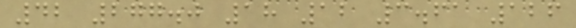42 277.0 18 12 3.61 126
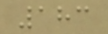183
